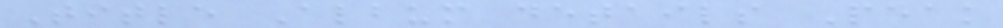Title Album details Peak
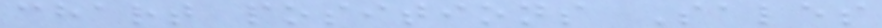chart positions Sales
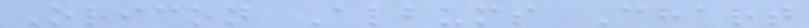Oricon Albums Chart
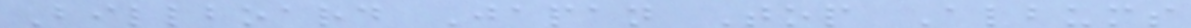Billboard Japan Top Albums
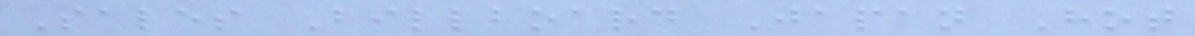Sales Billboard Japan Hot
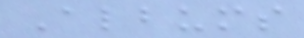Albums
